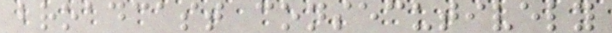broadcast consecutively
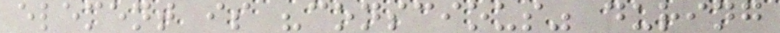element is "conscious" during
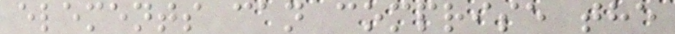elements can comprise the
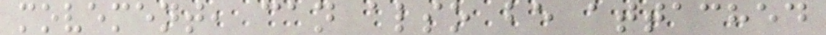movement, can also be attached
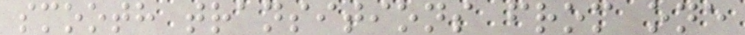smooth transitions from one
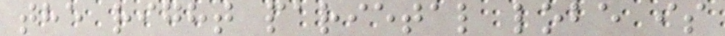the right parietal lobe is
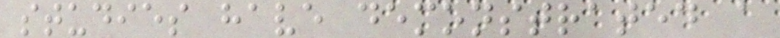studies have demonstrated a
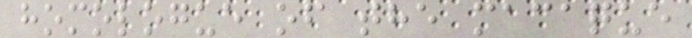homologue of the macaque
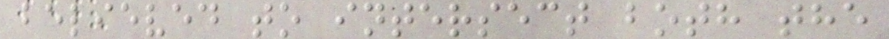believed to intersect both the
